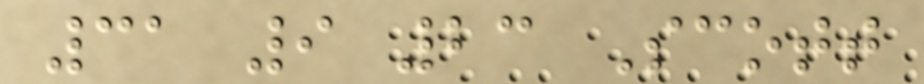31 9 23 Scott
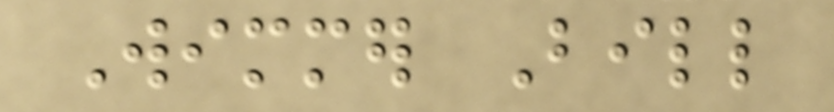Wimmer Bill
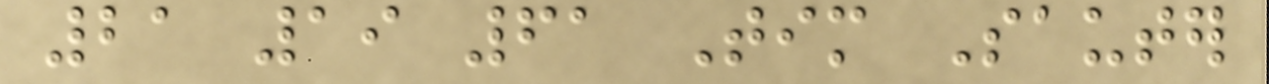21 19 61 Tim Sauter
